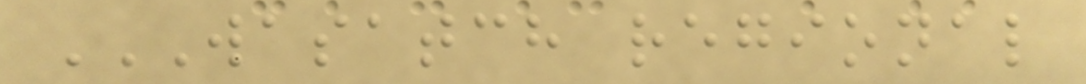WASATCH REGIONAL
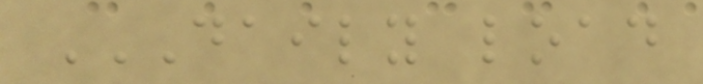DAILY LOAD
